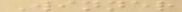Winner
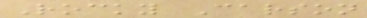Rocky Carson
